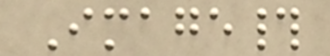Image#
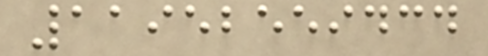11952559434
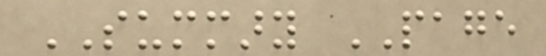SUMMARY PAGE
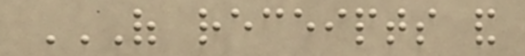OF RECEIPTS AND
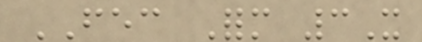FEC Form 3X
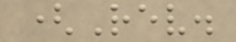(Rev.
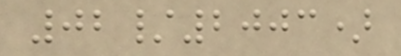02/2003)
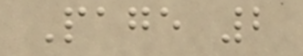Page 2
